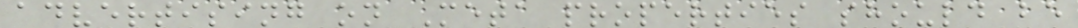advertising on Meta properties should be
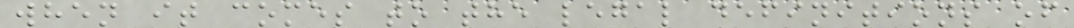when it comes to the legal definitions of
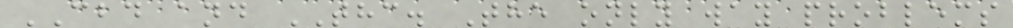CBD and THC. The only way problems
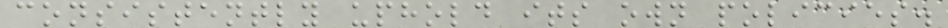consistently uphold its own policies.
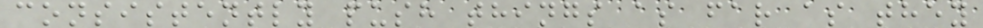consistently push things as far as they
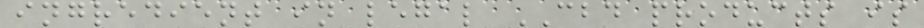ingredient in legal CBD products is
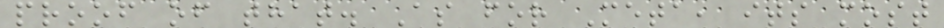proof of that. As for Meta, its most
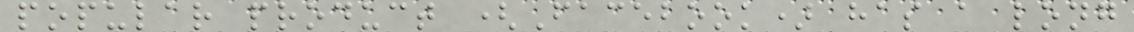popular product (Facebook) has a long
